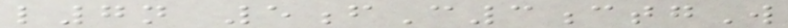l7n 5fC3ctgW
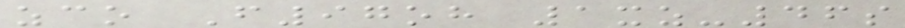zco F97oh 1xz-46s
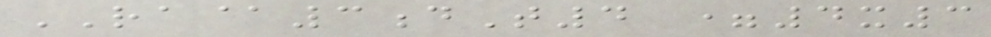RA@3dT4 =4x3
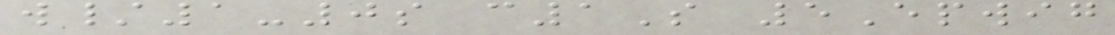w/1-0s c1S 5Epwig
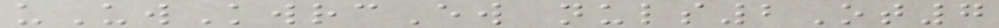uUwKwrcEw nuls2Ot7
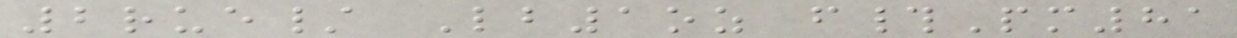2rue/ Lb1oz f#Pm81
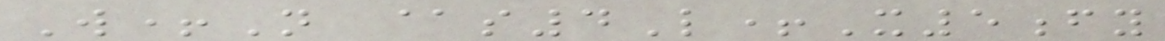W+N @s4L+X5fy
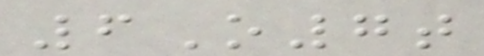6O7t
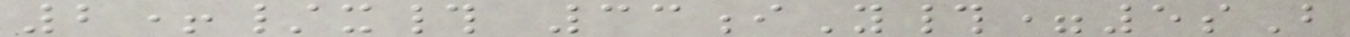2+/x# 33iY#=5sB
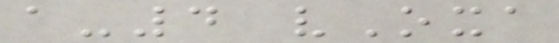a-4 vOxa
